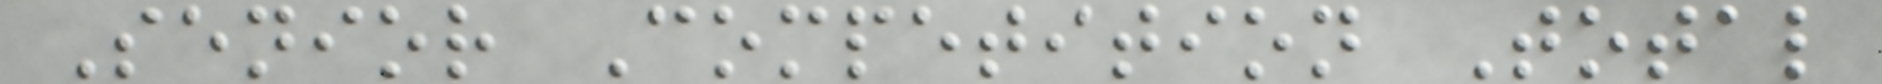Senior Competition Total
